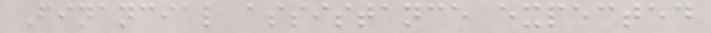Financial assistance expected
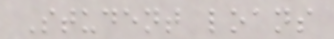Student loans
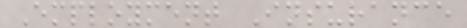Employment Insurance
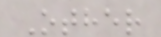Other
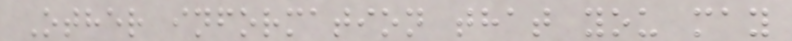Other information that you may
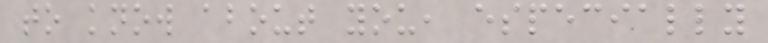to know about you, especially
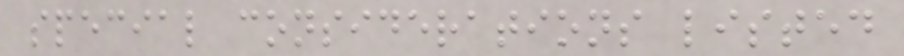special considerations listed
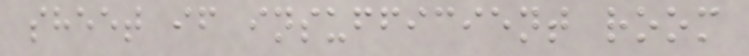sheet if insufficient room
